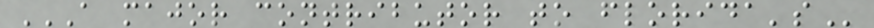A MAJOR CONTRIBUTOR TO FLORIDA'S
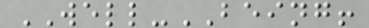WELL-BEING!
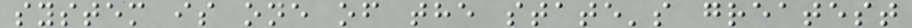system is one of the state's greatest
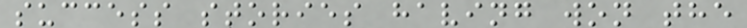success stories having won the
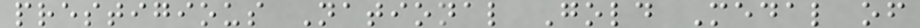prestigious National Gold Medal of
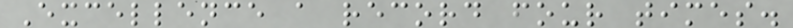Excellence a record four times.
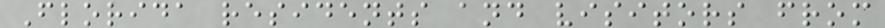Florida residents and visitors from
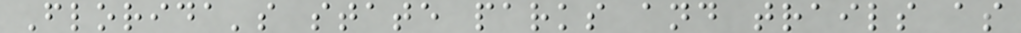Florida's state parks and trails as
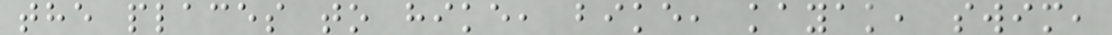the places to hike, bike, kayak, swim,
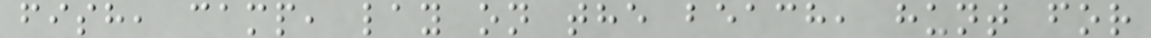fish, camp, lay on the beach, hunt for
